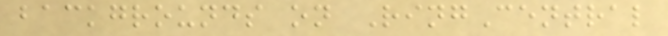backgrounds on RingCentral
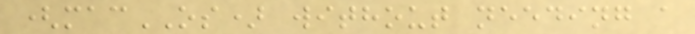(macOS) without needing a
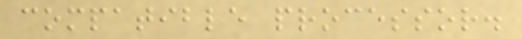compatible processor.
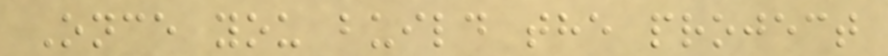Once you build the project
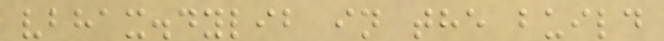vbhax.dylib in the build
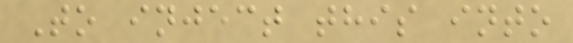To inject this into
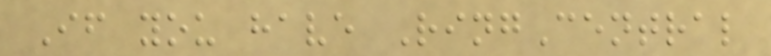If you have RingCentral
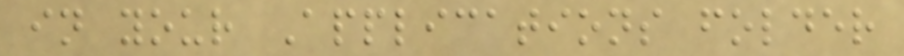in your Applications folder
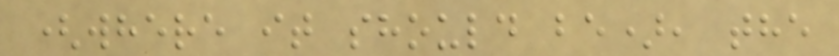(where it should be), the
